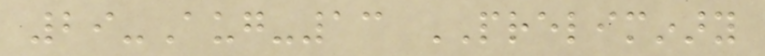29-Aug-13 PRELIMINARY
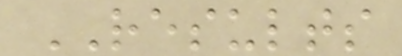RESULTS
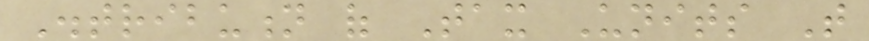Distribution of Tax Units That
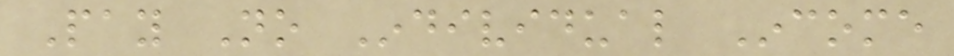Pay No Individual Income
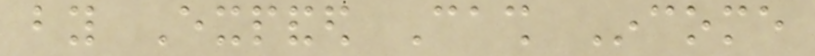by Expanded Cash Income
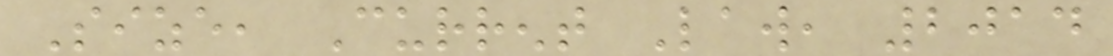Size, Current Law, 2014
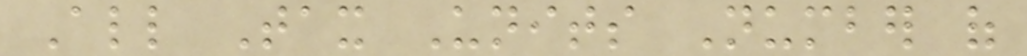All Tax Units Number of
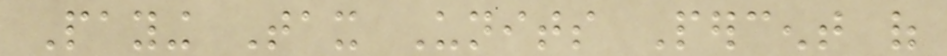Paying Tax Units Percent of
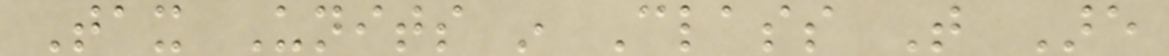Tax Units in Class That Are
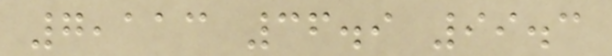7,113 36.9 99.3
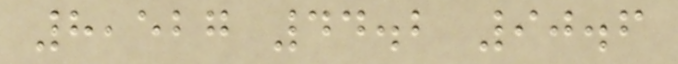8,527 44.2 90.6
